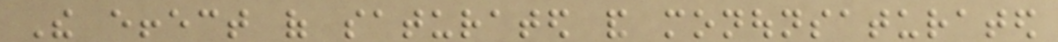The effect of saturated and monounsaturated
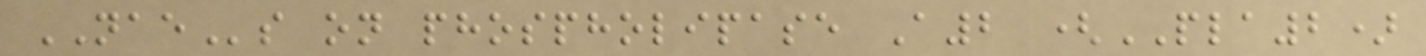NAEs on phospholipase A2 (PLA2)
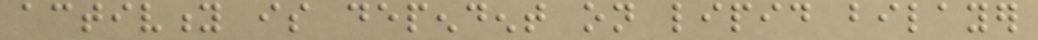activity is dependent on lipid bilayer
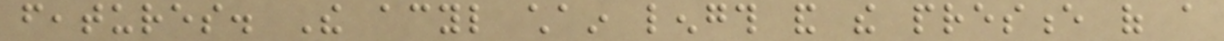features. The acyl chain length and the presence of a
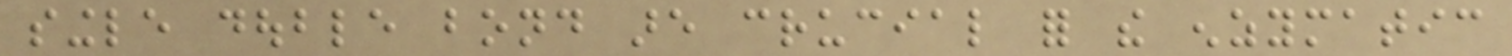single double bond are crucial for the enzymatic
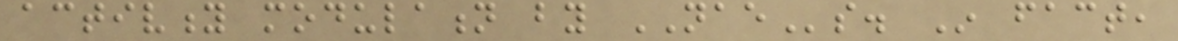activity modulation by NAEs. In fact,
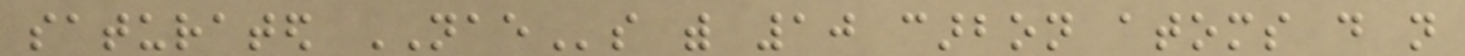saturated NAEs with 10 carbon atoms do not
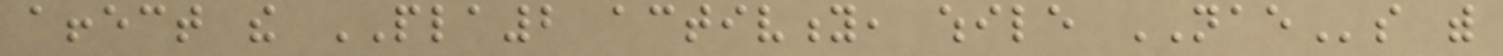affect the PLA2 activity, while NAEs with
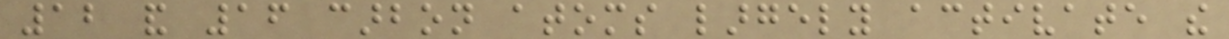12 and 16 carbon atoms largely activate the
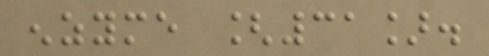enzyme [31].
